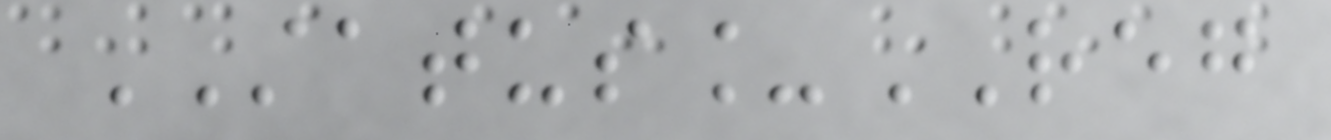STATUS_REG
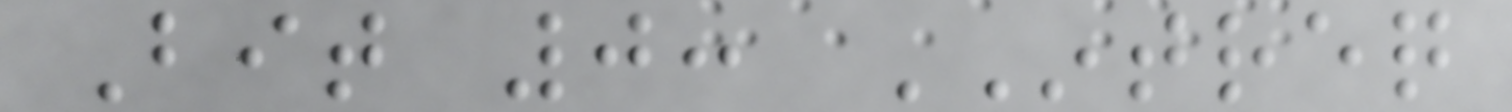Bit 0: INTREQ
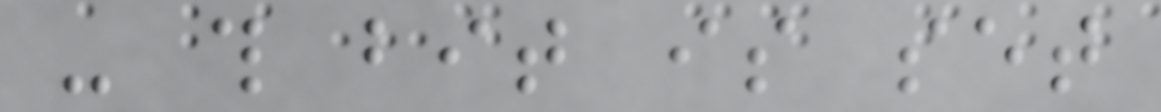- this bit is set
